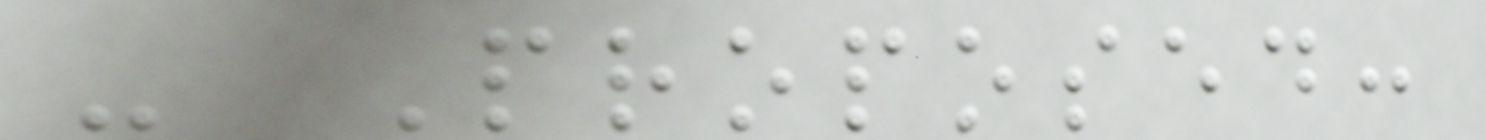- Proposed:
